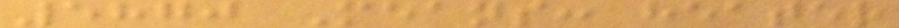5870 Means: heater
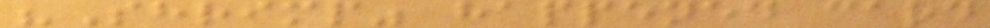"Shrimp" happened card
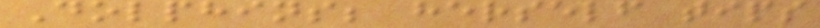Dolphins; herself tips
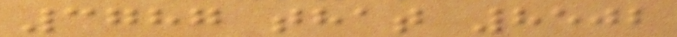3787 that 8502
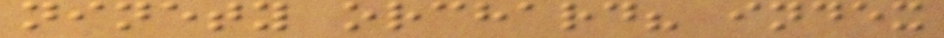ninety orchard? index
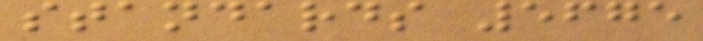standards 5675
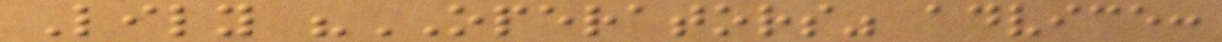Lily "OPERATORS" advice:
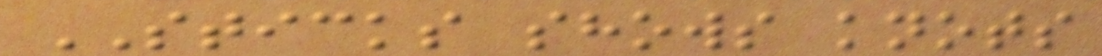STICKS shows knots
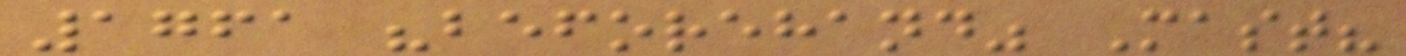1761 "beforehand" Mast?
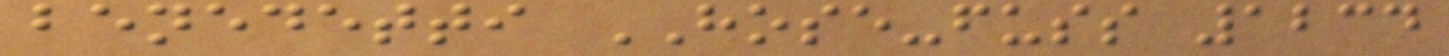benedetti HOSE-fuss 1234
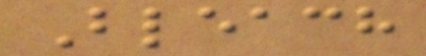Bleach
